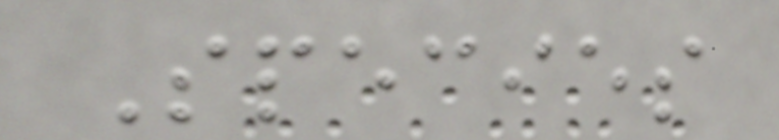Species
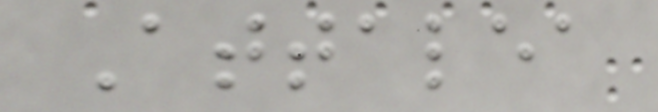Attalea
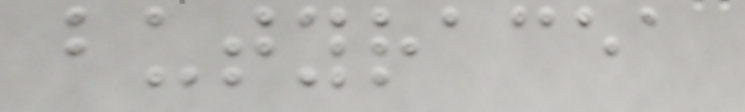butyracea
